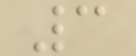3
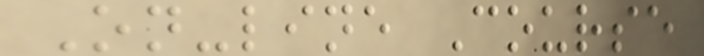On-line Course
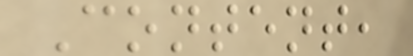Content,
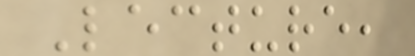Lecture,
